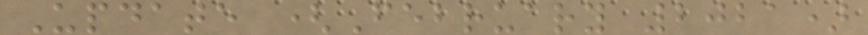Update (February 2021)
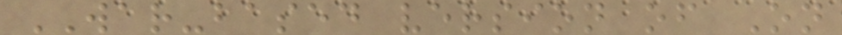WAR-based version of On
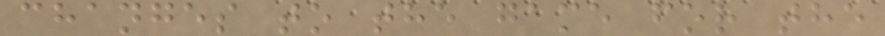changes to the game for the
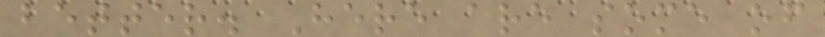better. Here are some of
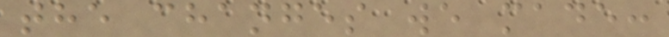the changes we made:
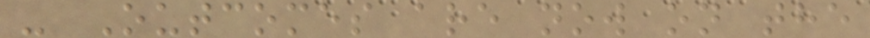- Outcomes are now on the
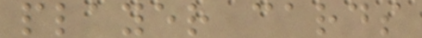player cards
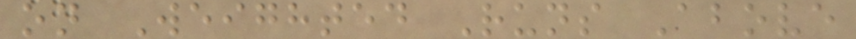on Weighted Runs Above
